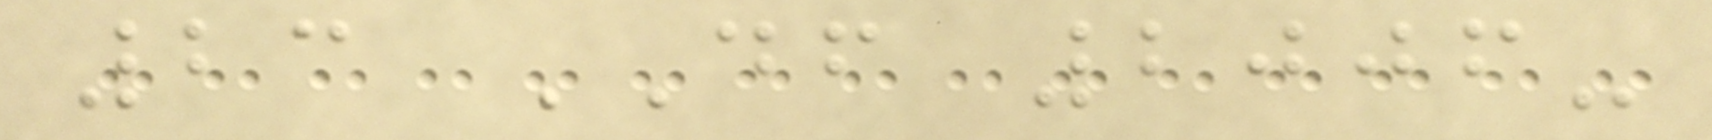23 DF 2006-
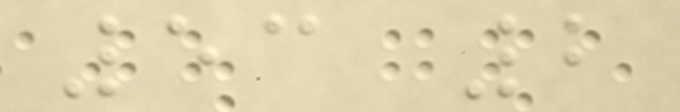53 2
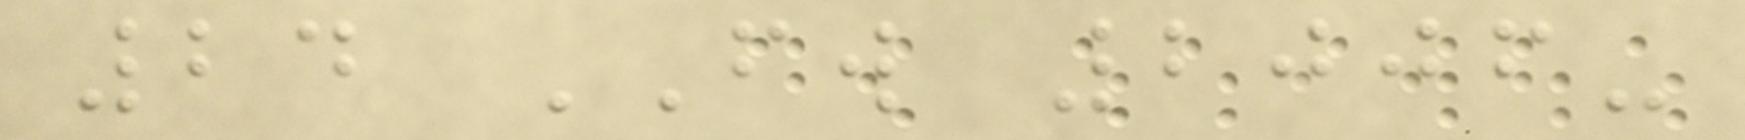24 FW 2006-
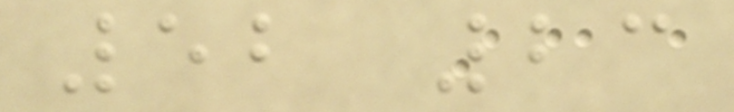52 23
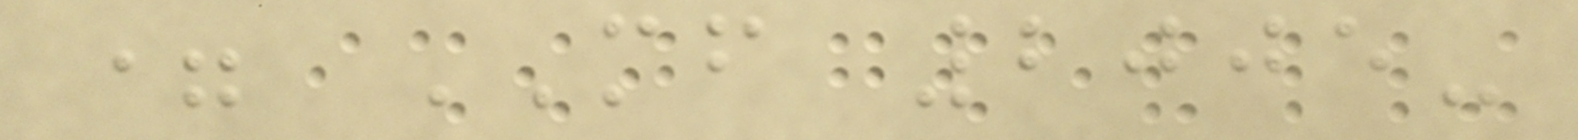= MF 2005-
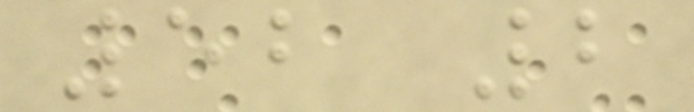52 2
